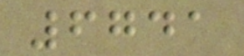6741
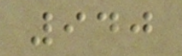940
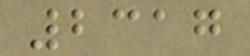2317
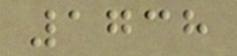1738
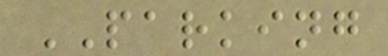PARKING
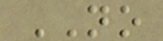NO
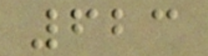623
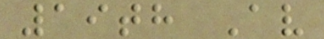19th Av
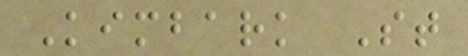Kimbark St
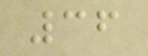36
